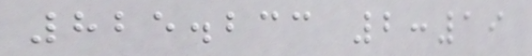825.233 2:19
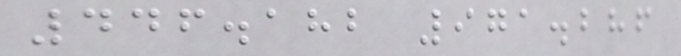446.182 971.286
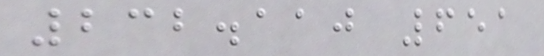232.110 651
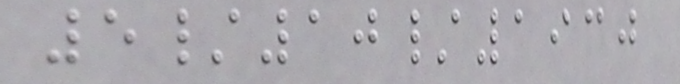5/10/1930
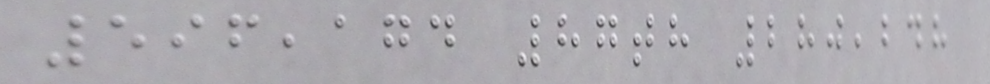596,174 87th 280,248
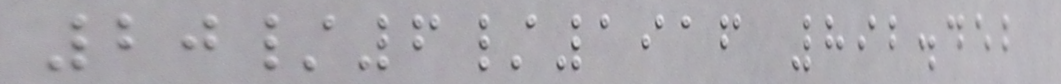20/6/1916 892.452
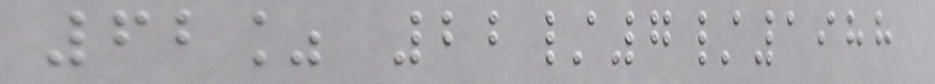62% 22/7/1988
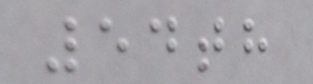54th
